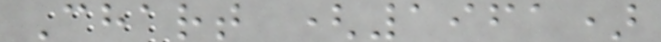Chart (1961)
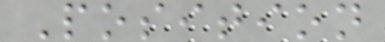Position
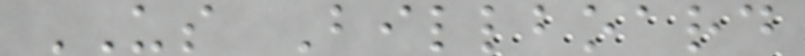US Billboard
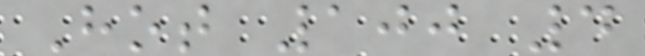Hot 100 4
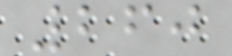260
